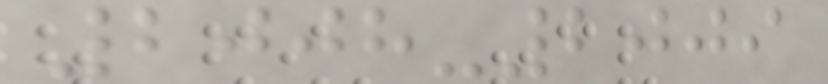2008-2009
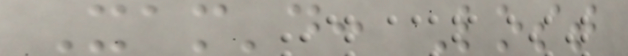Xam'd: Lost
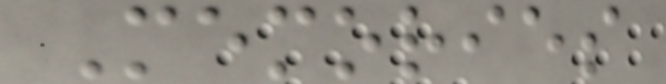Memories
